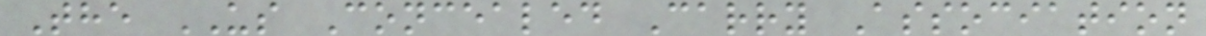The US Concealed Carry Association
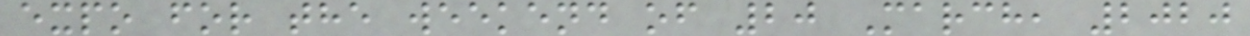expo for the weekend of 20 March, 2020
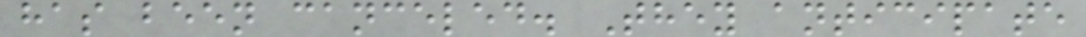has been canceled. They anticipate
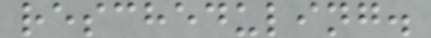rescheduling.
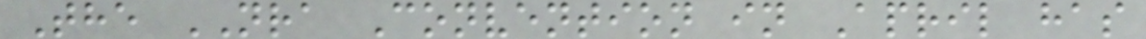The NRA Convention in April has
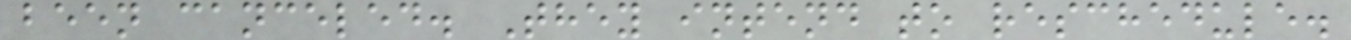been canceled. They intend to reschedule.
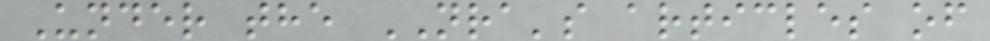Under the NRA's articles of
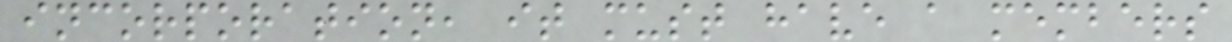incorporation, it must have a members
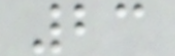23
